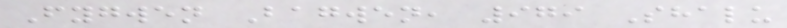Fygwen Bagwen, 979 Shalu
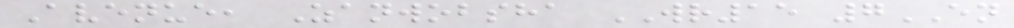Avenue, Zanwobsha WR15 7EN
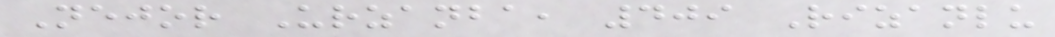Nejor Urzanba, 409 Rizanlu
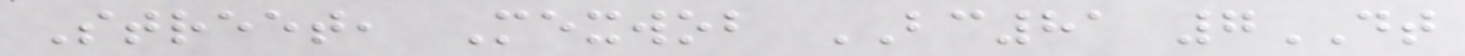Street, Mexwob BC81 7DT
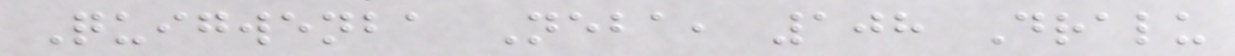Quigwenba Neba, 108 Dralu
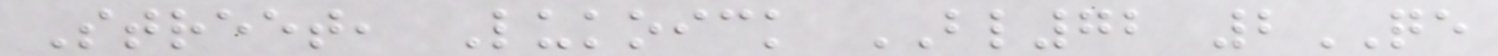Street, Lukoick BL72 2QE
